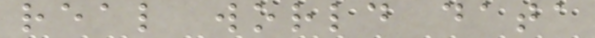real world data
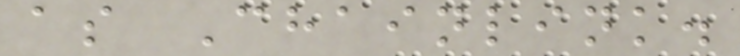as Chainlink.
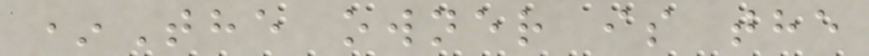*The owner is the
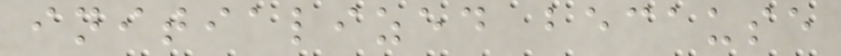initialized because
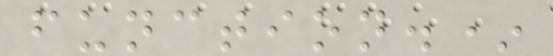function.*
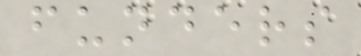funders
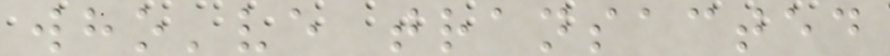who've transacted
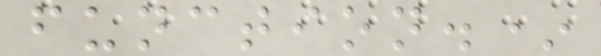function.*
